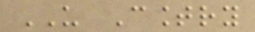US Country
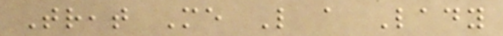Treat Me Like a Lady
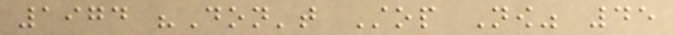1974 "Don't Stop Now" 45
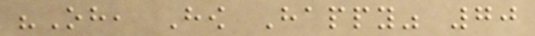"Oh, How Happy" 70
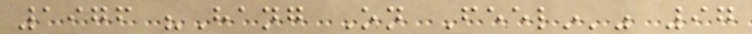1976 "Hang On Feelin'" 97
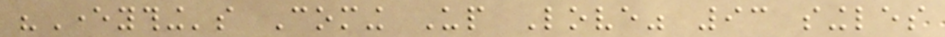"Everything's Coming Up Love" 93 singles
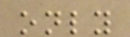only
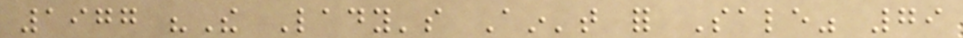1977 "The Lady's Ain't for Sale" 79
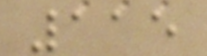115
